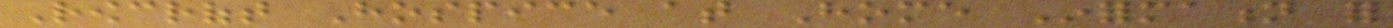Rowcroft Hospice at Home Information for
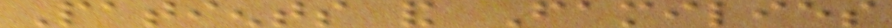Patients and Families
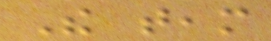The team
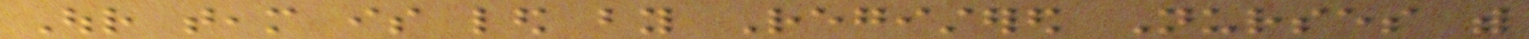Our team is led by Registered Nurses with
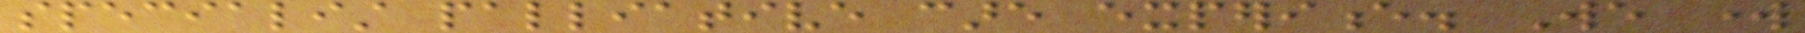specialist palliative care experience. We work
